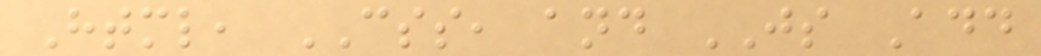Html, CSS, and JS Add
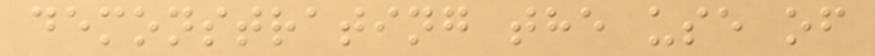demonstrating the use of
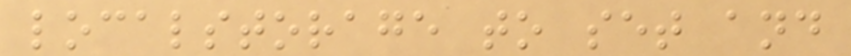localstorage to set and
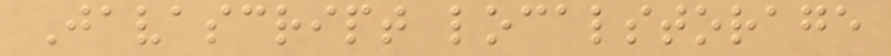Javascript localstorage
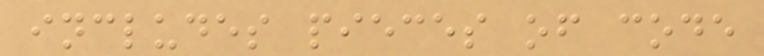includes pieces of code
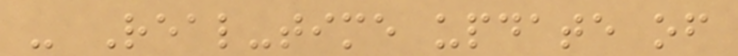- Real-time update of
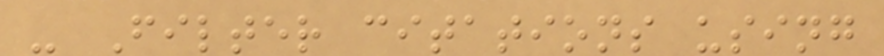- Filter citations using
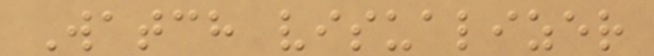Watch visualizer
